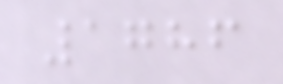1786
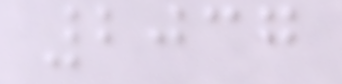2037
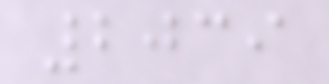2039
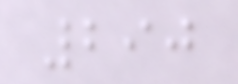290
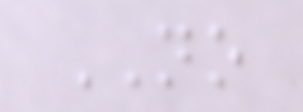NO
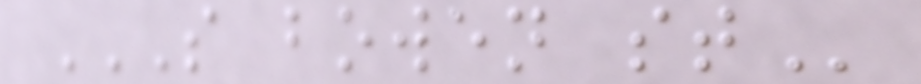S BOWEN ST
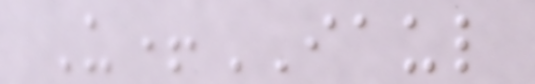U+IAUL
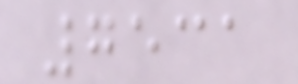7531
